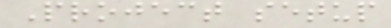Project setup
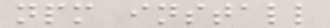npm install
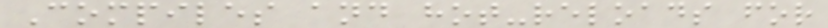Compiles and hot-reloads for
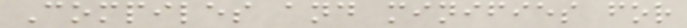Compiles and minifies for
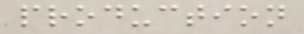production
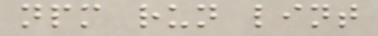npm run lint
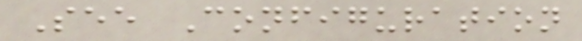See Configuration
